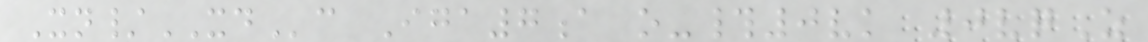Xn/XDc Iga7a o-#0vk 0vqZ
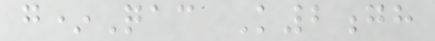g*Qac K2gh
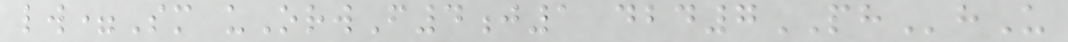lw=Sm uOrwF4j1 dbd7PHhU
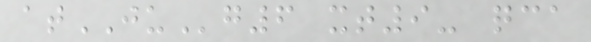atJUg6 xt9- qca
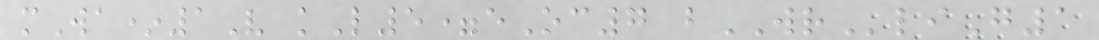mWa*1V kL5=eOc7 bWRliG1
